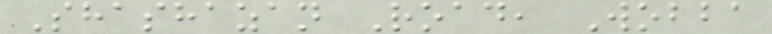Shashazan Road, Wobba
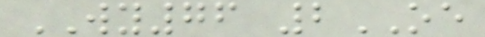WY76 2OE
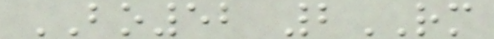BO52 2RM
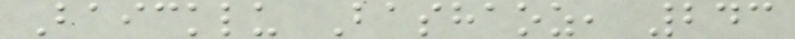Baicklu Bashaoz, 243
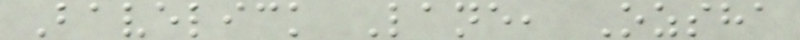Bavelick Lane, Ozsha
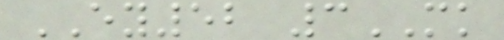EY52 3MK
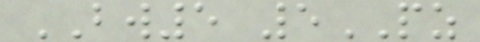BW5 5PZ
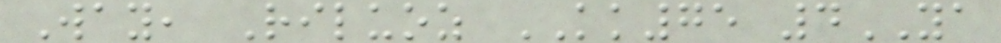Way, Riluoz KK75 4YA
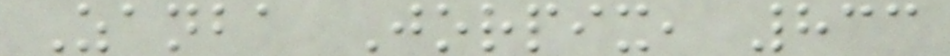Zanba Jorpix, 833
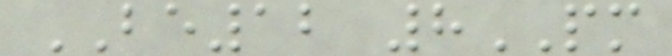BE12 8PM
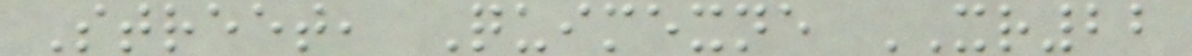Street, Quimexne XR22
